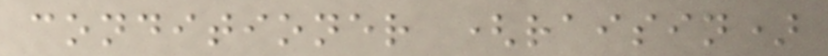conditioner (raisin)
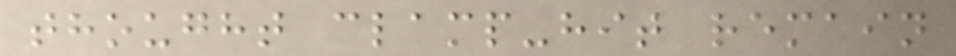thought clamp-hit remain
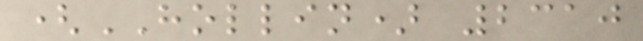(HOLLIN) 2310
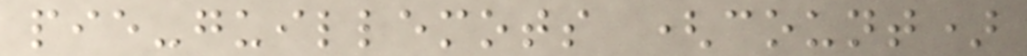pie-guillemots (count)
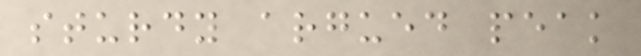sturdy argued peak
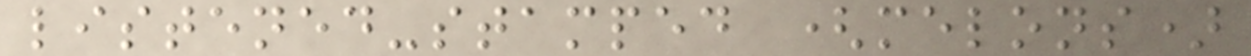listened-stamped (melons)
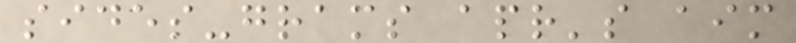sides-grams apr's aim
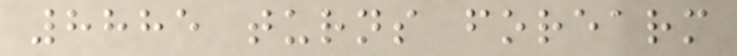8885 turns forearm
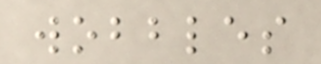wobbles
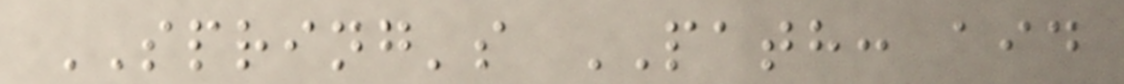SPRING's PATH: aid
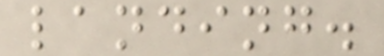landing.
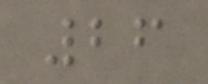26
